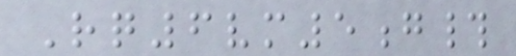Rq6vm5g#
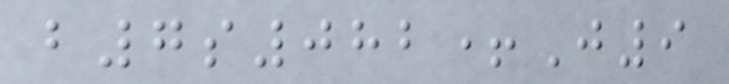b7s082+J9
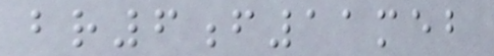br6f11meb
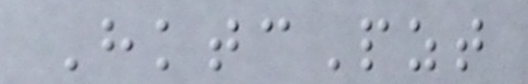HktcPzt
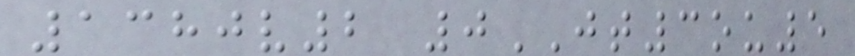1380v2 0JT3ou5
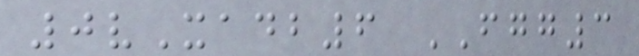0vXadb6 FGG3
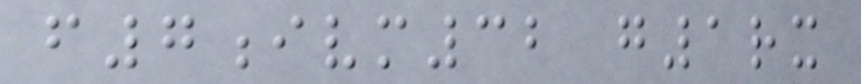f7ivm32 g1rx
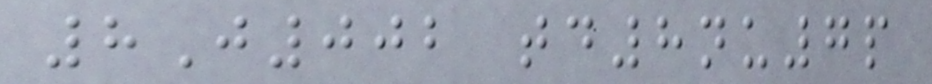8J002 td8nu7p
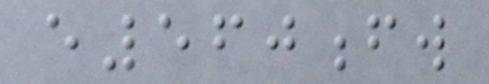e560fw
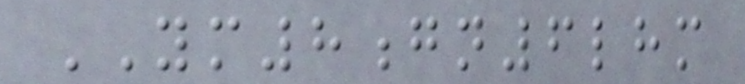YM8gn6lhm
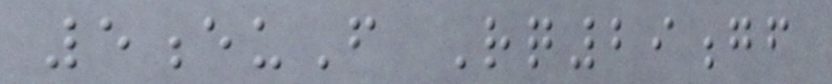5euF Rq29gf
